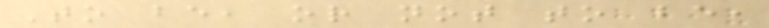To be, or not to be,
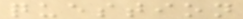question
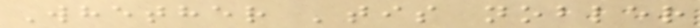Whether 'tis nobler
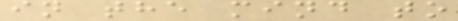in the mind to
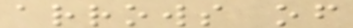arrows of
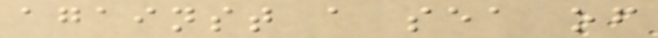against a sea of
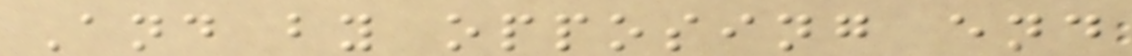And by opposing end
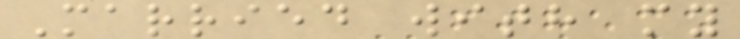Married with my
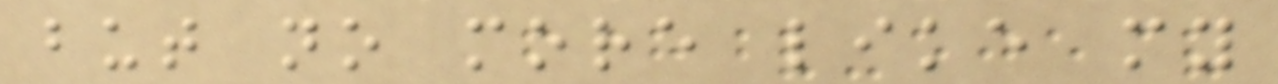but no more like my
